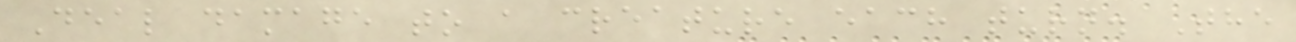Deal damage to a creature each turn. The
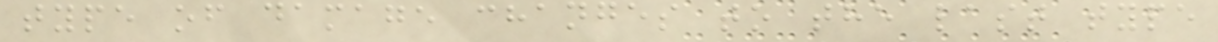type of damage changes to the last type
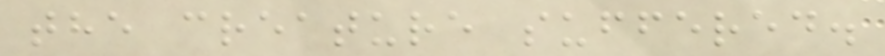the creature suffered.
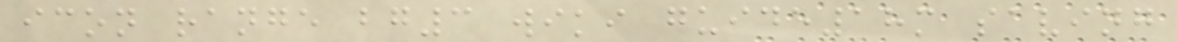icon range bg3 wiki guide18m saving
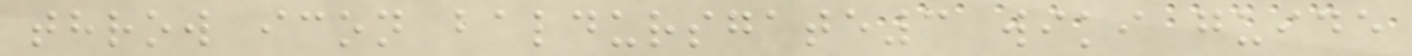throw icon baldursgate3 wiki guide
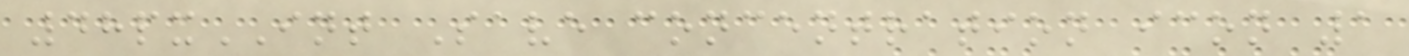48pxINT Save concentration icon 1
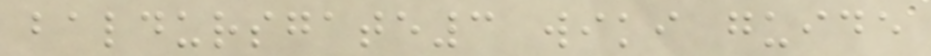baldursgate3 wiki guide
